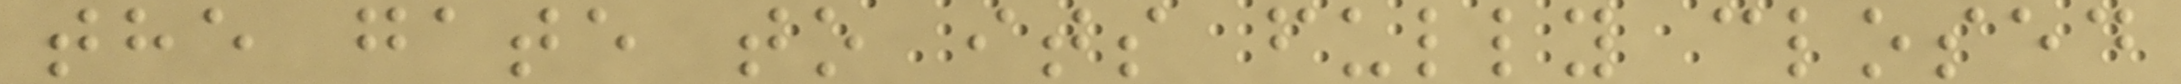the gate to its fully closed
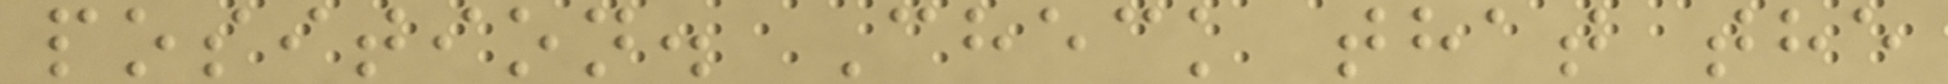position. Check that the
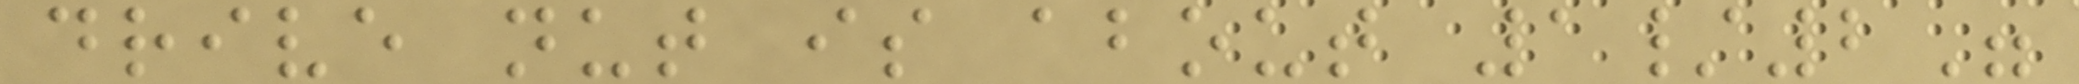drive nut is about 1/2"
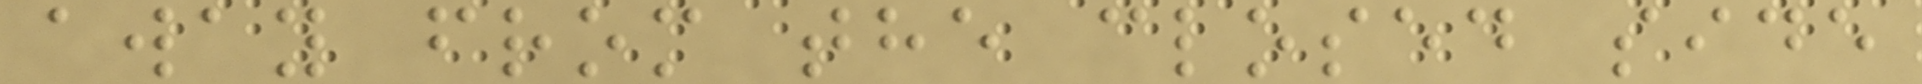away from the closed side
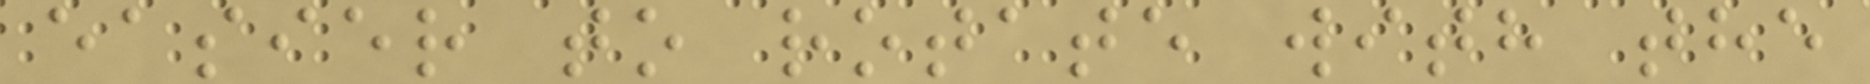easier to rotate with the
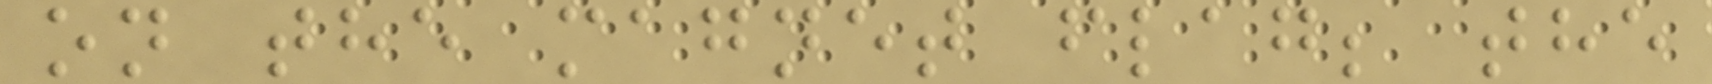on the magnet flag; the
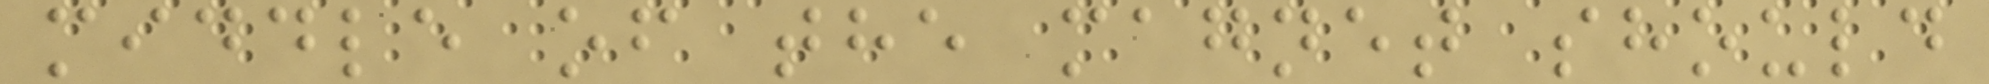middle of the magnet should
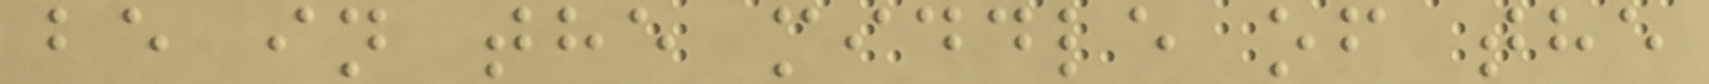be in the middle of the
